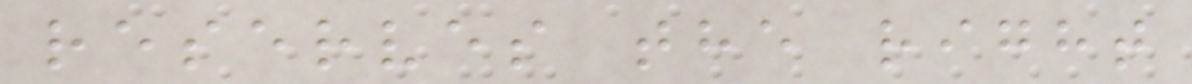reserves the right
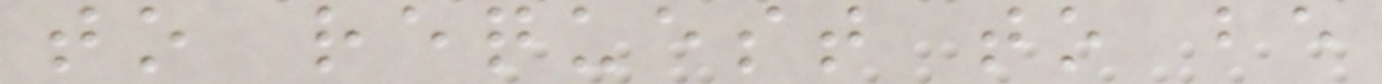to request to be
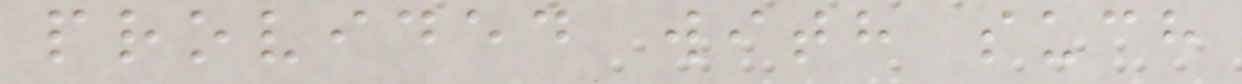provided with such
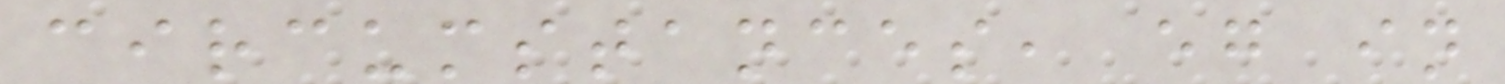circumstances, eg in
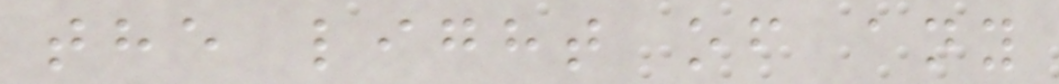the light of any
